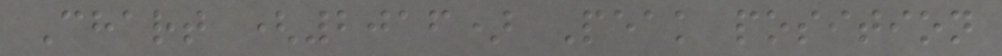Chart (2016) Peak position
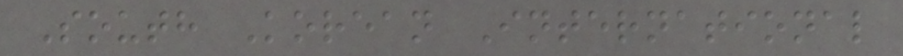South Korean International
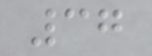37
